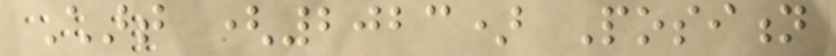Chart (2023) Position
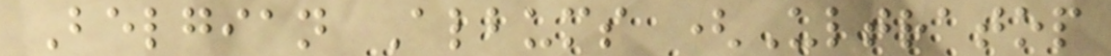Belgian Albums (Ultratop
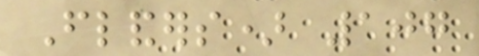Flanders) 107
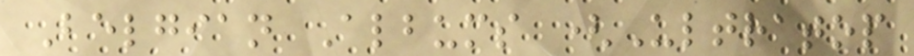Belgian Albums (Ultratop
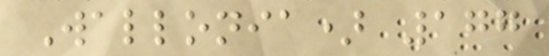Wallonia) 177
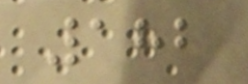182
